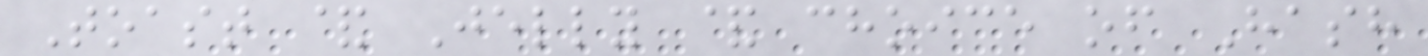Toast & Jelly & choice of Hash
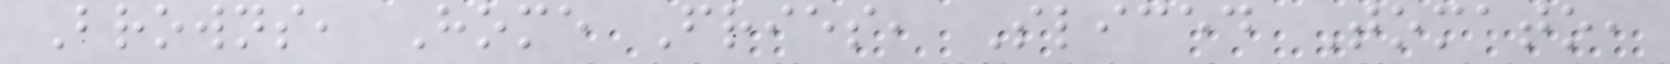Browns, Home Fries, Sliced Tomato,
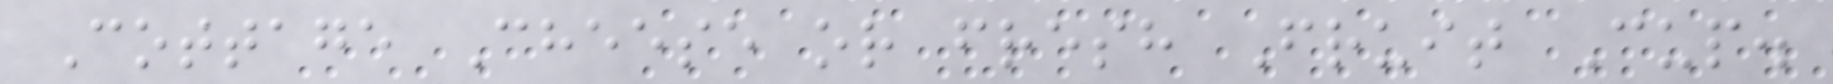Cottage Cheese or fresh Fruit Cup.
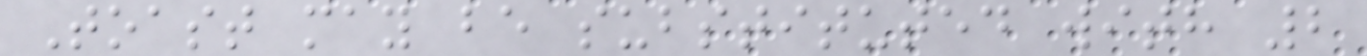Toast may be substituted with 2
